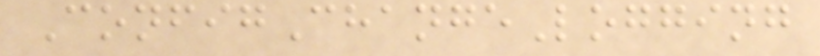ConfigChangeLogging
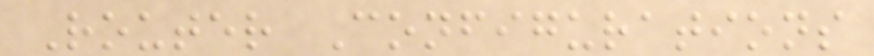Router Configurations
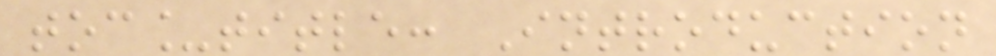toc_title: Introduction
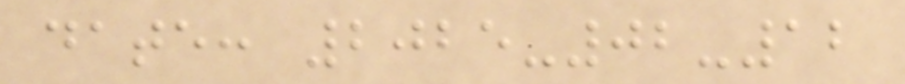date: 2025-02-12
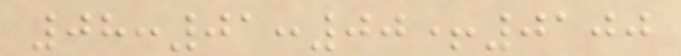08:01:00+0100
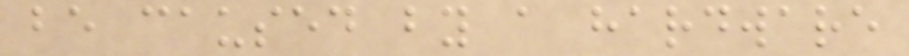be caused by a hardware
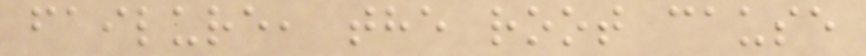failure, the root cause
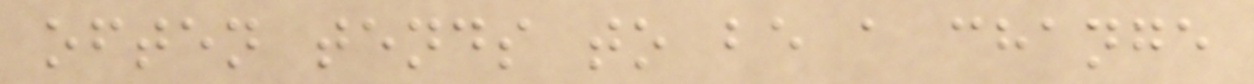often tends to be a change
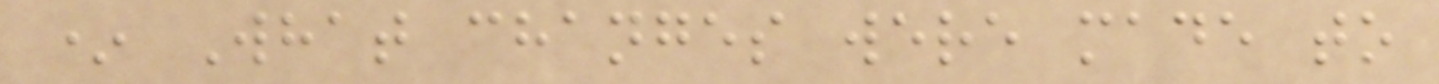* What changes were made to
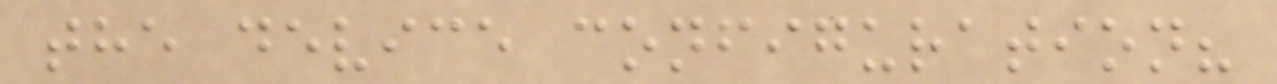the device configuration?
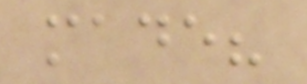made?
